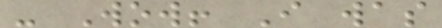- Wow! I was
